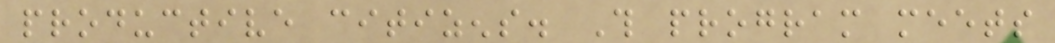productive citizens. This program meets
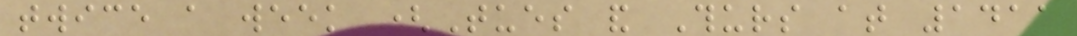twice a week (Tues and Thurs at 1411
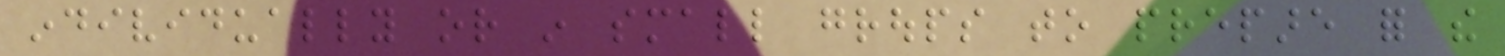individually or in small groups to prepare for the
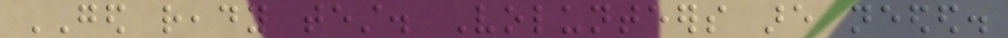GED ready test. Volunteers are needed.
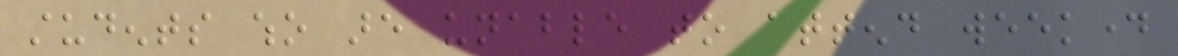students who are unable to attend weekday
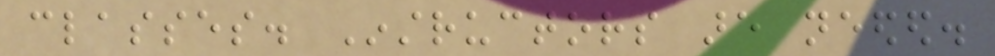classes. Instructors are needed.
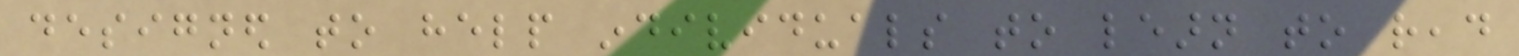designed to help individuals to learn to read
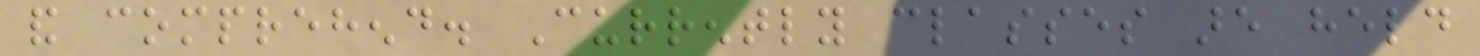and comprehend. Currently classes are held
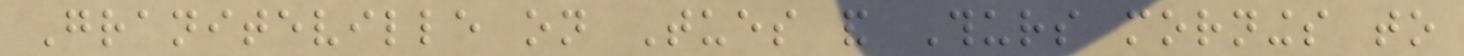Graniteville on Tues and Thurs mornings to
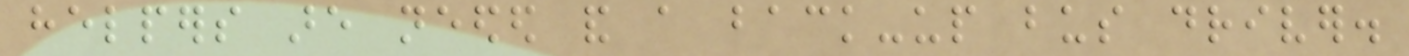helpers are needed and a back-up bus driver.
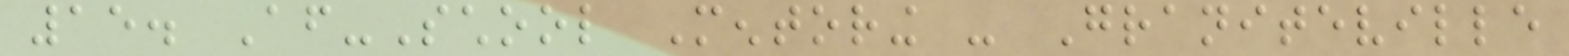15. After-School Mentoring - Graniteville
